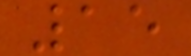15
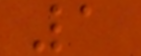1
